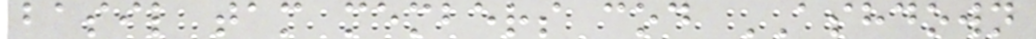basil tam members cod ASHDOWN
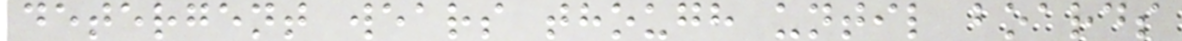detergent wears though until boards
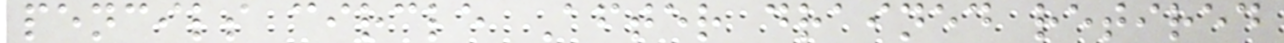pencils circle After drained retired
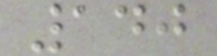140
